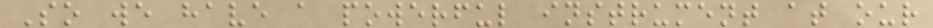So we have a powerful instrument at our
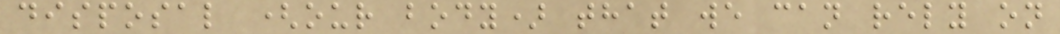disposal (our body) that we can rely on
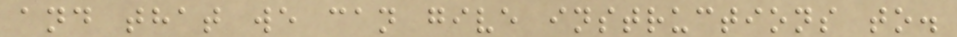and that we can give instructions to.
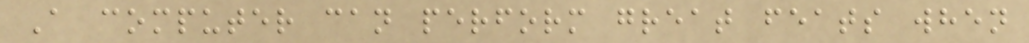A computer can perform great feats when
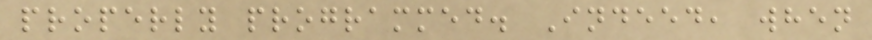properly programmed. Indeed, when
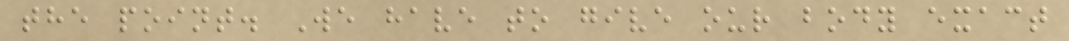the point. We have to give our body exact
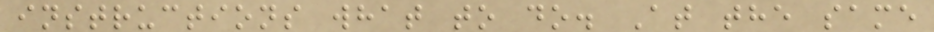instructions what to do. At the same
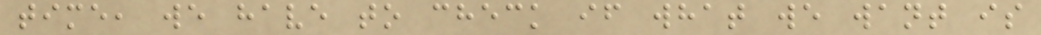time, we have to check if what we want is
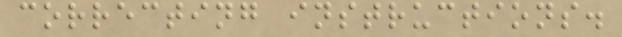correcting instructions.
